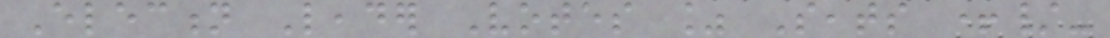Election Leader Votes % Seats +/-
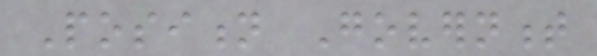Position Government
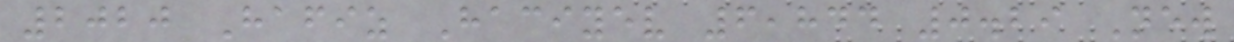2020 Hafiz Haciyev 6,844 0.29 New
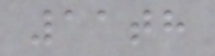11th
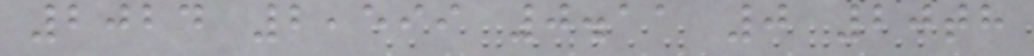2024 2,599 0.11 0 20th
